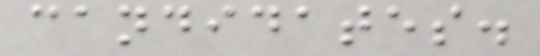candidates.
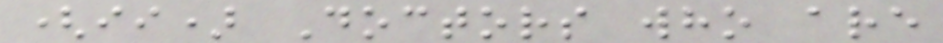(ii) Doctors who are
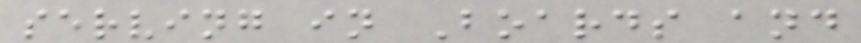serving in Boards and
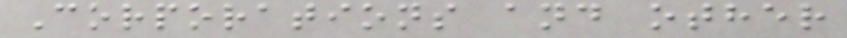Corporations and other
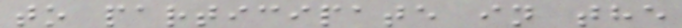to participate in the
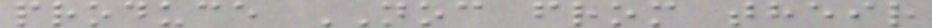produce NOC from their
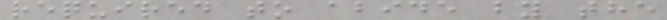required to abide by the
